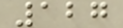127
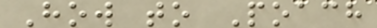How to Poach
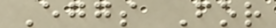Eggs For
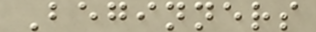Beginners
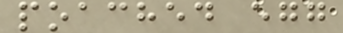poached egg
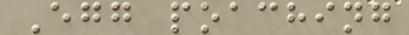Egg poaching
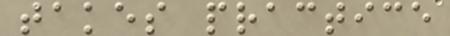takes practice
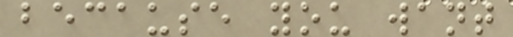because you want
